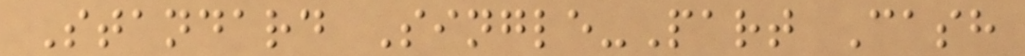Standard Single-Part Cash
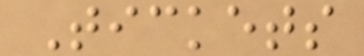Tickets
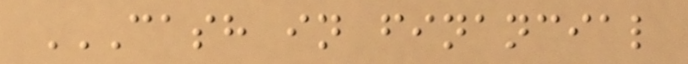CASH IN FINANCIAL
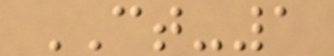CT-1
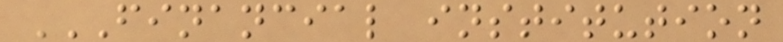FINANCIAL INSTITUTION
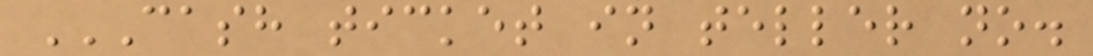CASH TICKET IN TELLER NO.
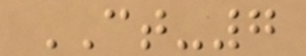CT-7
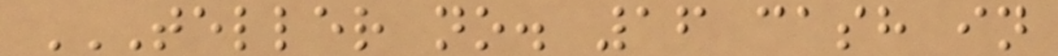TELLER NO. 16 CASH IN
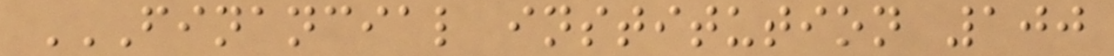FINANCIAL INSTITUTION 100
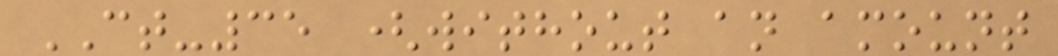CT-35 (without an amount
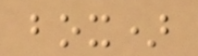box)
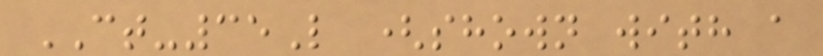CT-35L (shown with a
